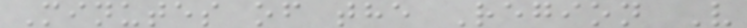Minutes of the Region V
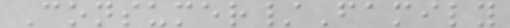Consumer/Family
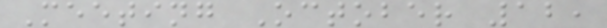Meeting October 12,
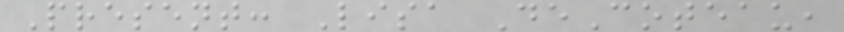Present: Lisa DeCoteau,
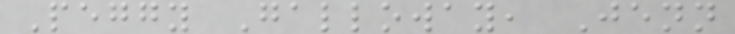Peggy Galloway, Jenn
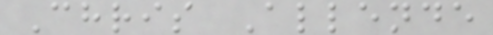Chris Allende
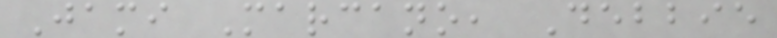Jami Marcano, Debbie
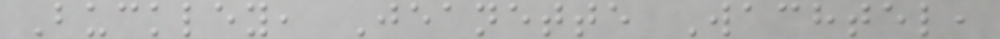Buckley, Jeanette Wachtel,
